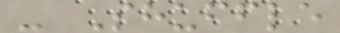- Shuffle
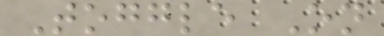Toggle On
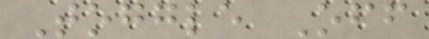Toggle Off
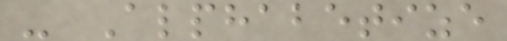- Alphabetize
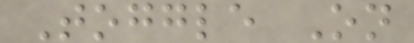Toggle On
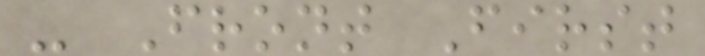- Front First
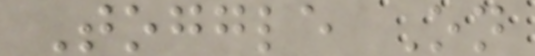Toggle On
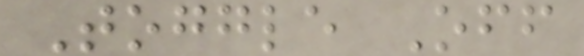Toggle Off
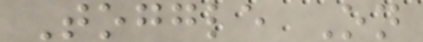Toggle On
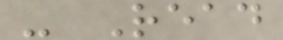- Read
